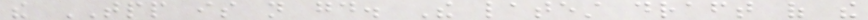the TPP is not good. The latest draft of the
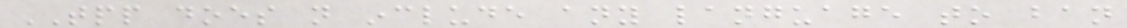TPP does not include any language to ban
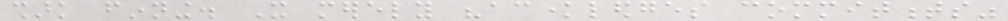shark finning. It merely "acknowledges commitments"
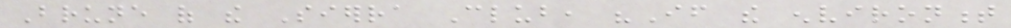Brune of the Sierra Club, "If the environment
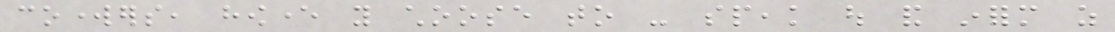coworkers, however you choose to - speak out and inform as
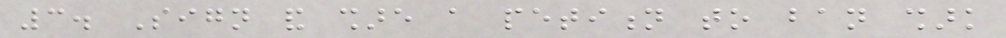3. Sign and share a petition to ban shark
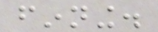finning.
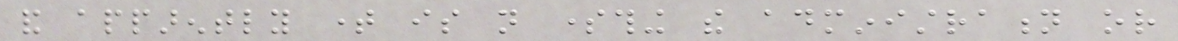and apparently time is not something the administration or
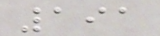191
